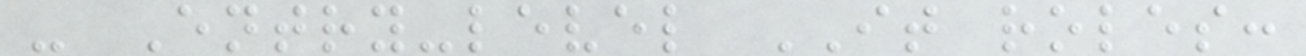- Entry-level IT roles:
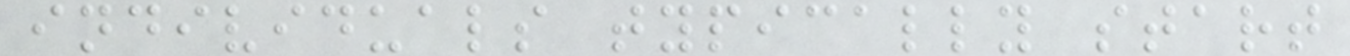individuals typically start
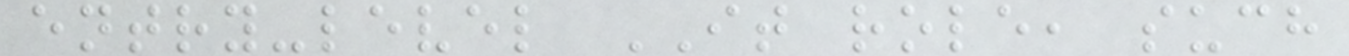entry-level IT role, such
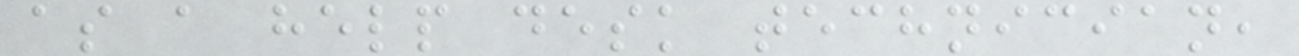as a help desk technician,
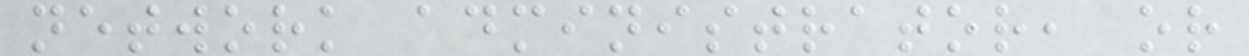network administrator, or
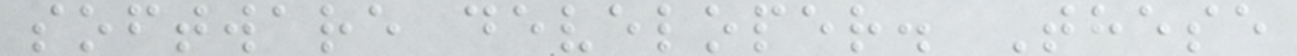software developer. These
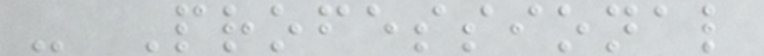- Professional
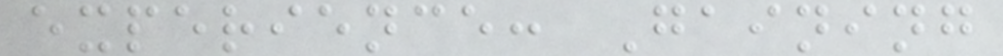experience: Gaining
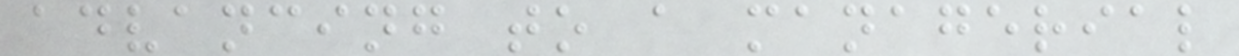advancing to a managerial
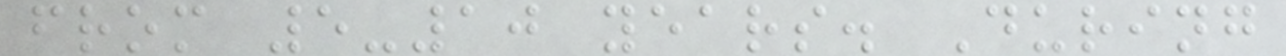from 5-10 years. During
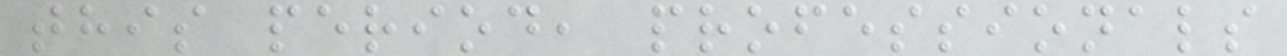this period, professionals
